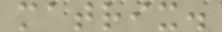matrix.
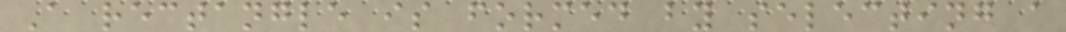A rectangle is formed by selecting a
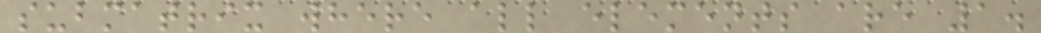submatrix where all elements are 1.
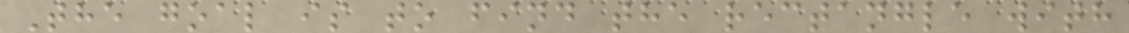The goal is to find the rectangle with
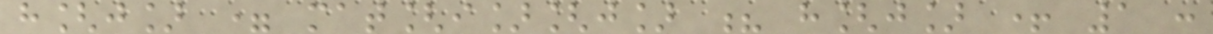h[j] = mat[i][j] ? h[j] + 1 :
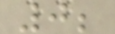0;
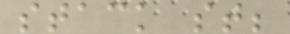stack st;
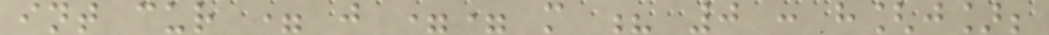int cur = j == m ? 0 : h[j];
